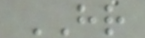HR
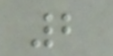2
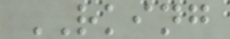RKING
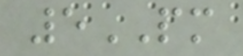5PM
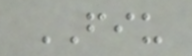FIU
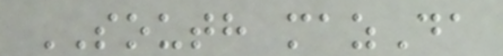SOUTH mazDa
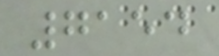7154
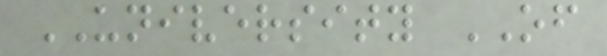UNIVERSITY OF
